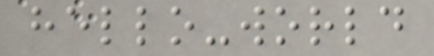hello-world
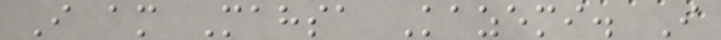I am Mahsa Kazemi. I
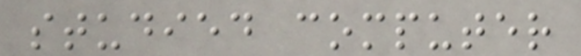studied computer
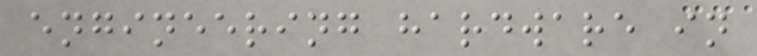engineering hardware in
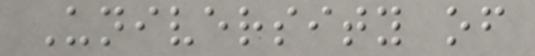University of
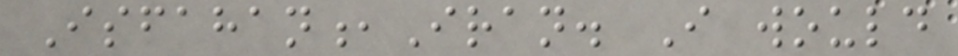Isfahan,Iran. I would
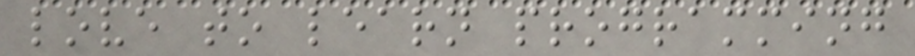love to learn programming
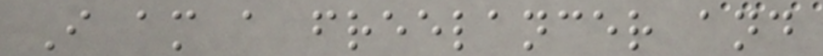I am a freelancer and
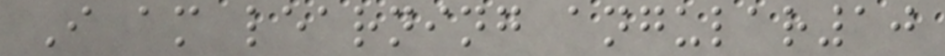I am learning angular10
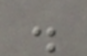.
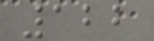122
